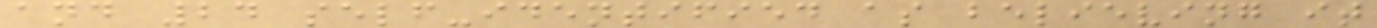and 24 self-identified as believing it
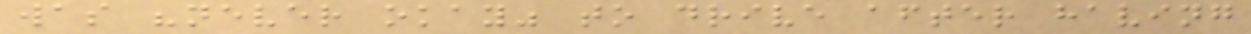was "never okay" to drive after having
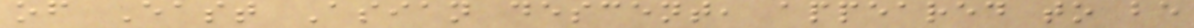of East Asian descent, appeared to be
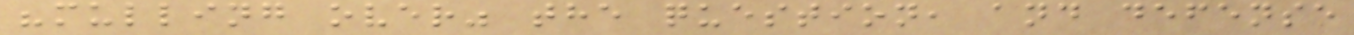"mulling over" the question, and defense
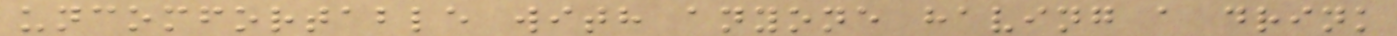uncomfortable with anyone having a drink
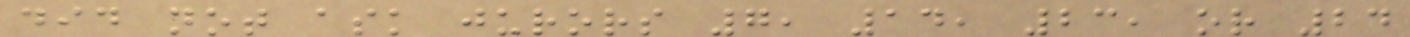did not ask jurors 7, 14, 23, or 24
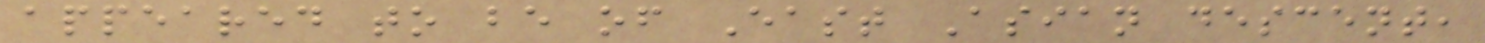appeared to be of East Asian descent,
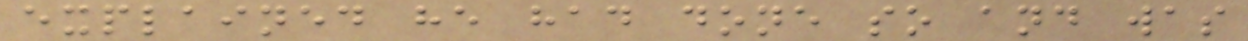explained he had done so and was
